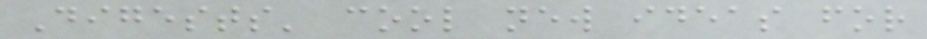Digests' cool new ideas for
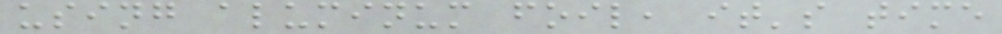using aluminum foil, it's time
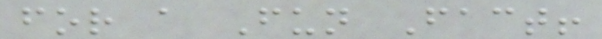for a Fun Fact!
